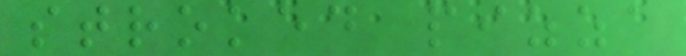stroked pizza
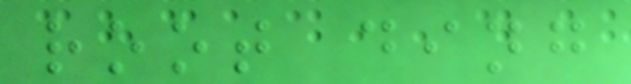root ding
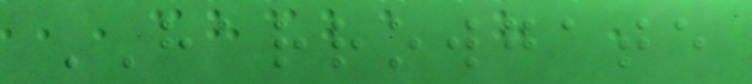HARROWGATE
